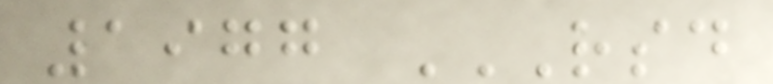1977 RSD
